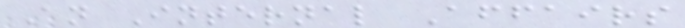An Internal Affairs
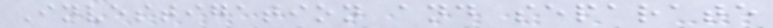Investigation and separate
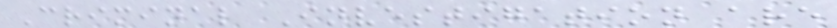Criminal Investigation are
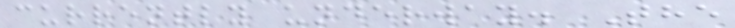currently underway. The
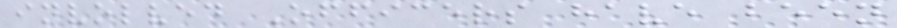involved Officers have been
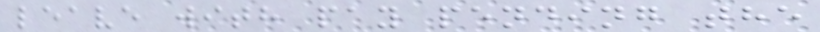leave with pay pending the
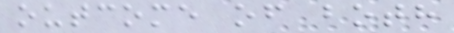outcome of both
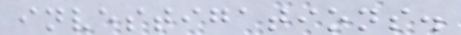investigations.
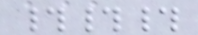###
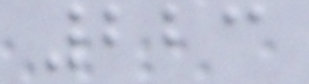223
